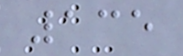135
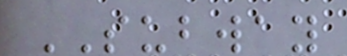SUBWAY
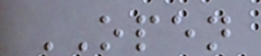OPEN
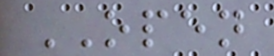OPEN
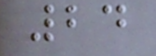24
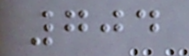704
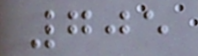705
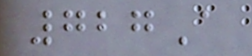727A
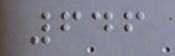646
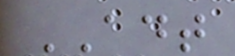ADT
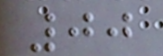00
